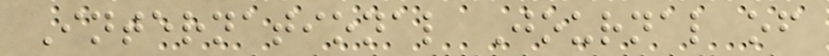International Journal of
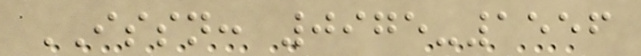ISSN: 0975-1556
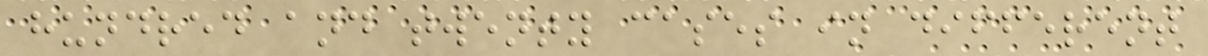hundred and twenty cases in different
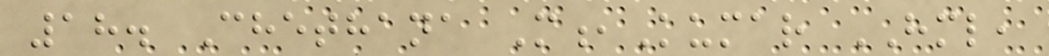18. Chethana M,Kumar HML,
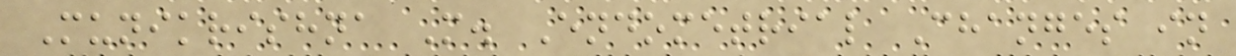Munikrishna M. Endometrial Changes in
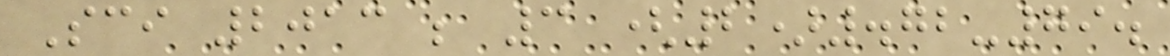Sci 2013 ; 3 (2).72-79.
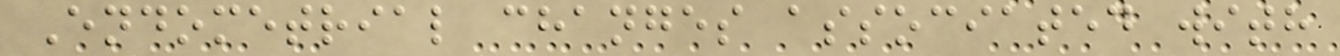Endometrial changes associated with
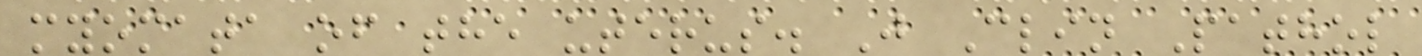myomata of the uterus. J Clin Pathol
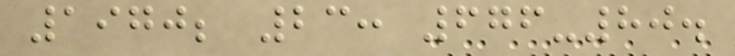1970; 23: 676-80.
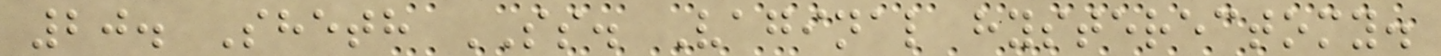20. Sheth SS. Vaginal hysterectomy.
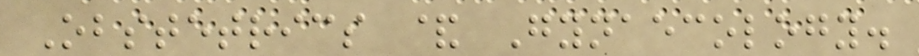Obstetrics & Gynaecology.
